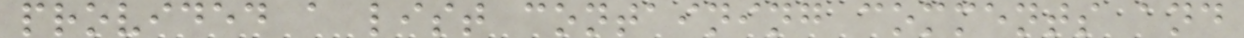provided a list containing comments and
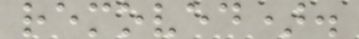removed).
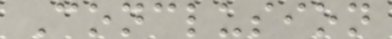Conclusion
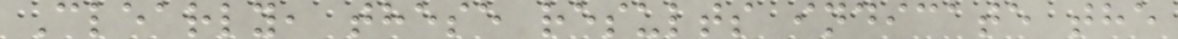Clearly, these results indicate the
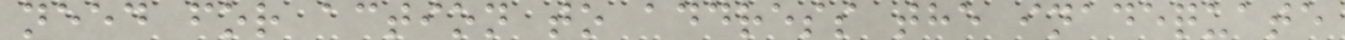need for action to address the inadequate
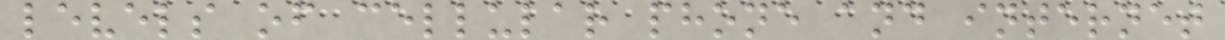levels of cellular phone and internet
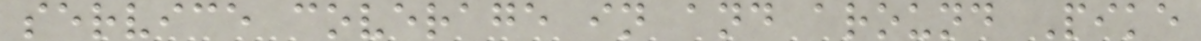service coverage in and around Pike
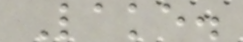Lake.
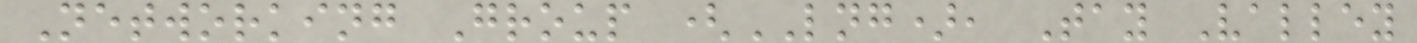Networking Group (LNG), Tay Valley
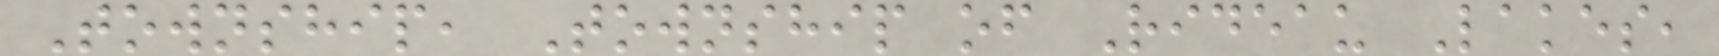Township, Township of Rideau Lakes,
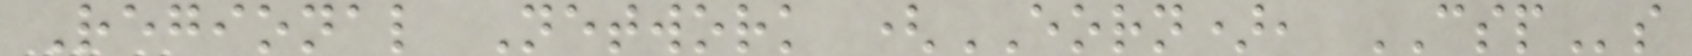Regional Network (EORN), CSPs
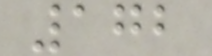172
